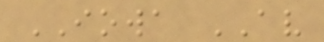IOWA AV
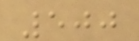500
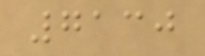7130
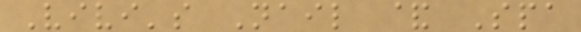Vivi's Nail & Spa
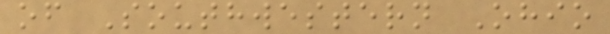of Southwestern Ohio
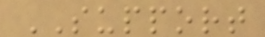SUPPORT
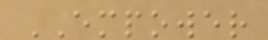EMPOWER
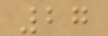27
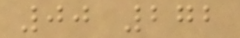00 272
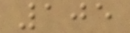105
